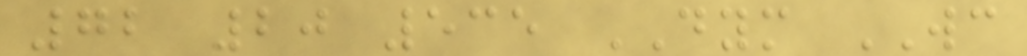72 20 535 DYM WC
